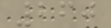260
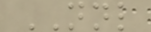NNL
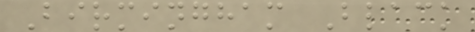Birmingham Black
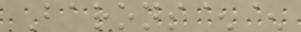Barons^^
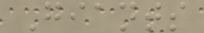Giants
